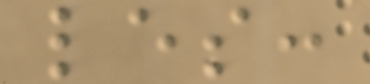les:
